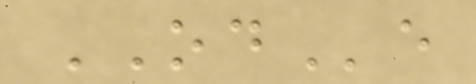ODe
